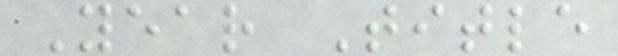Year Title
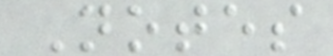Notes
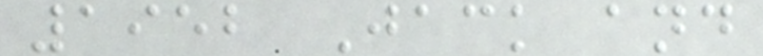1952 Jack and
